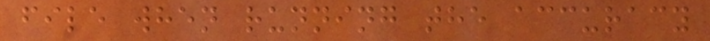file when running the accuracy
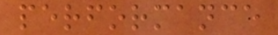performance
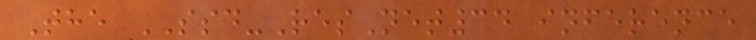The SSD-ResNet34 inference
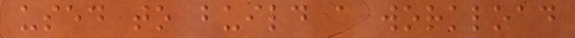used to build a workload
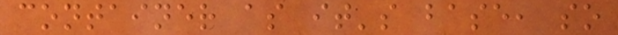container as it's base, so
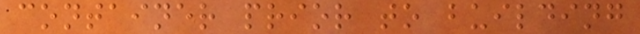container prior to building
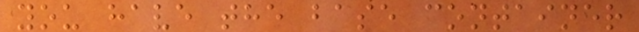you have the base container
